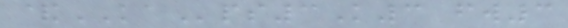&KAps3K3 fw3
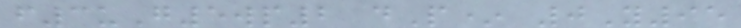f3uG5wp2 dP* 0Y95
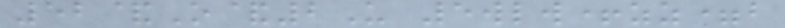52&O&2U 5wlw+zz=b
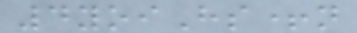4yoiHs+n
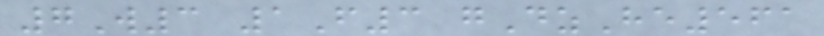7W3 1F3 gDzHe561
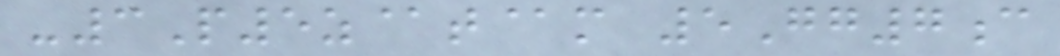-3P5z@t@m 5Gg7c
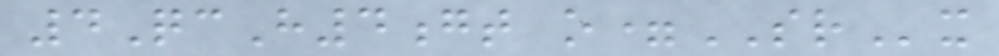4QcH4gt o=SRx
